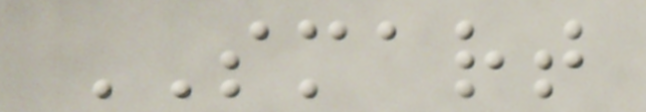SMART
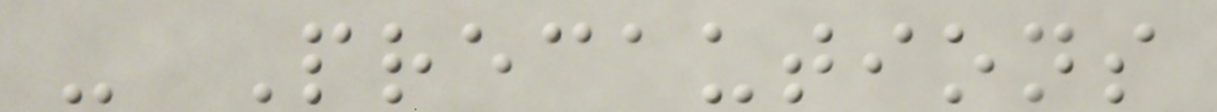- Precautions
